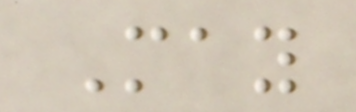May
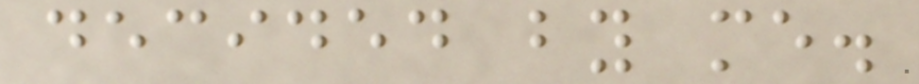decided by me.
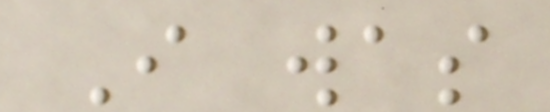I was
